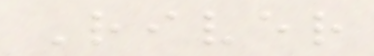River
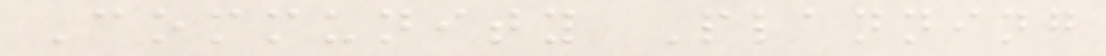Community Planning
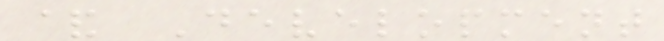& Development
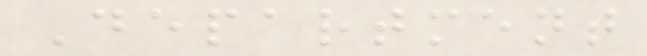Department
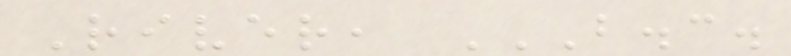River, B.C.
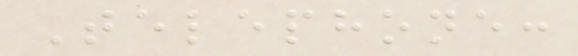Telephone:
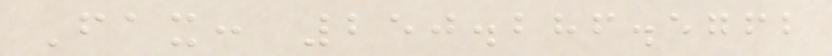Fax: 250.286.5762
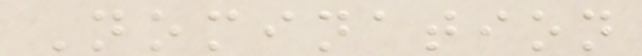Nomination
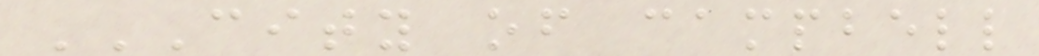CITY OF CAMPBELL
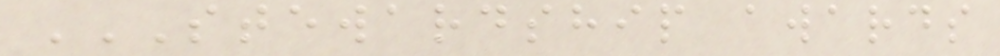STEWARDSHIP AWARDS
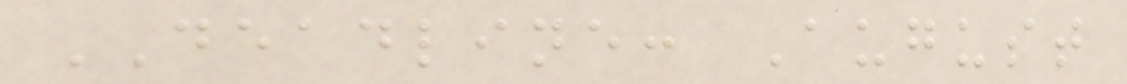DEADLINE: August
